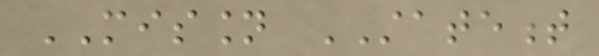MISSION STATEMENT
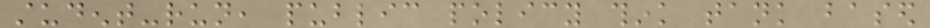student-run, public policy think tank based
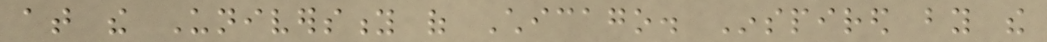at the University of Chicago. Inspired by the
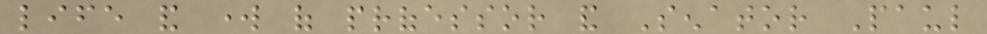life and work of professor and Senator Paul
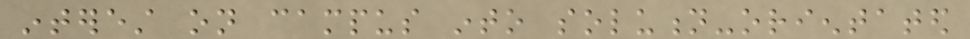interest on campus into solution-orientated
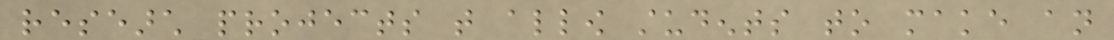research projects that allow students to make an
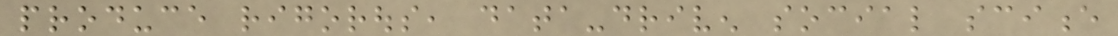produce rigorous, data-driven social science
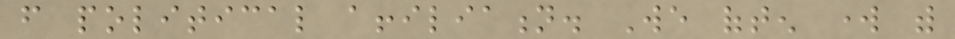from political affiliation. We often work with
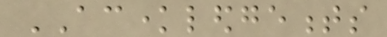ACKNOWLEDGEMENTS
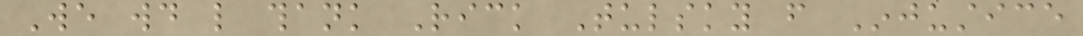We would like thank Rick Tulsky from Injustice
